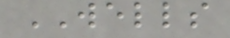WELLS
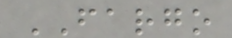FARGO
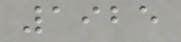1925
